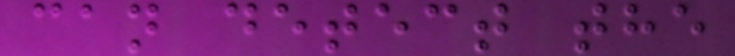can detect the
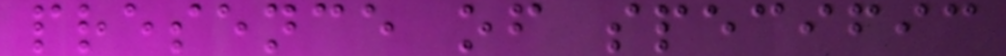presence of specific
